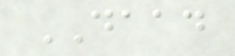DAAD
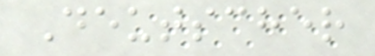Deutscher
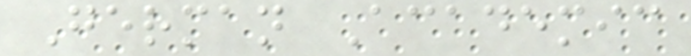German Academic
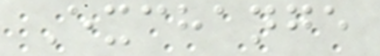Exchange
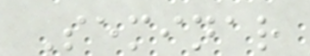Seminar
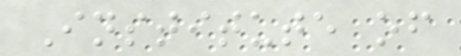Institute of
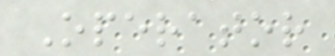Operator
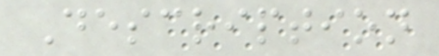Description
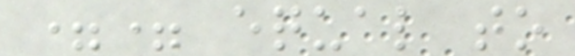== equal to
